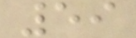59
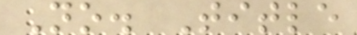No. Title
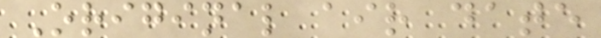Original air date
